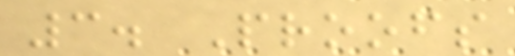3. Proofs
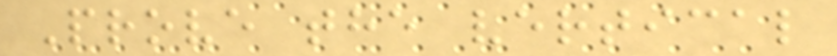Prove the vertical
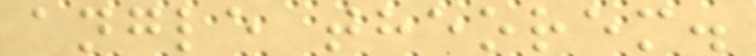angle theorem.
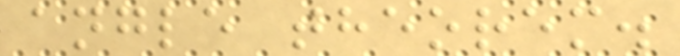angle theorem.
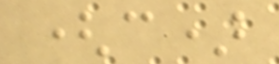(c)
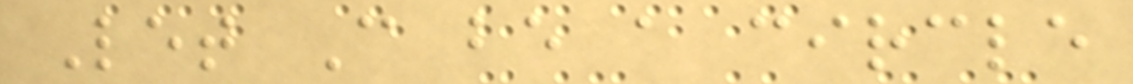Let C be a circle
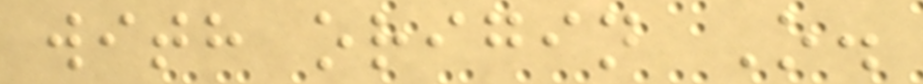with origin O.
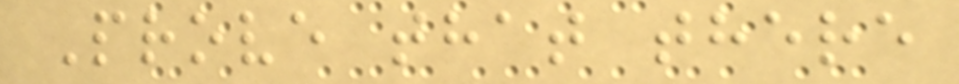Prove that there
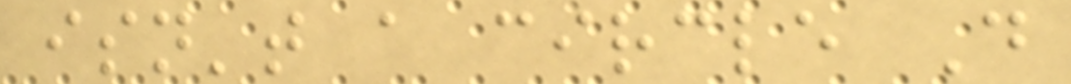isn't a circle D
